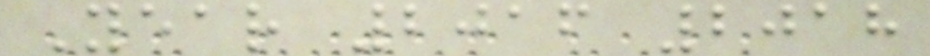Year 2016 2018
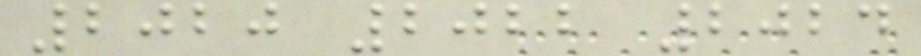2020 2022 2024
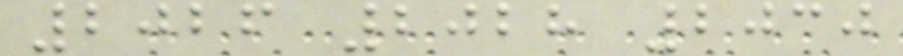2026 2028 2030
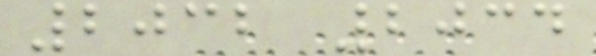2032 2034
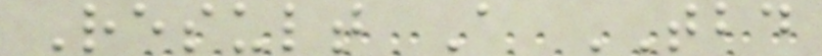Result A TBD
